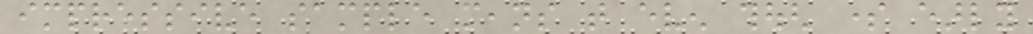impressive sample means that even though some early
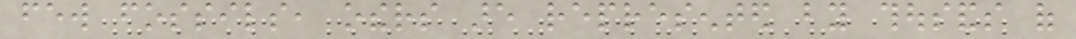few fossils, others are represented by thousands of
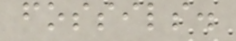fossils.
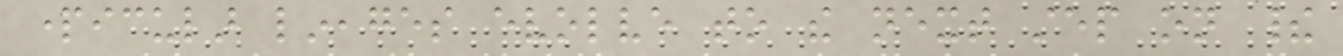particular lineages evolve to the next step on their
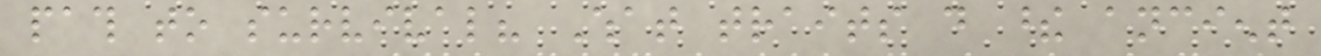path to survival? What traits do these ancient
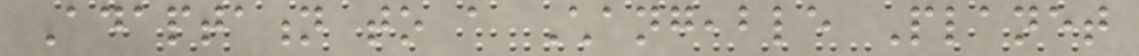Adaptation to a Changeable Planet
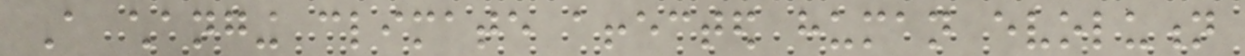A changing climate affected human evolution
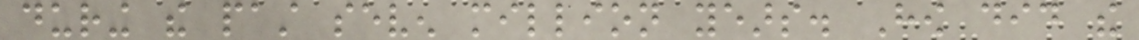during the past seven million years. How did the
